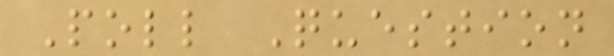Poll Question
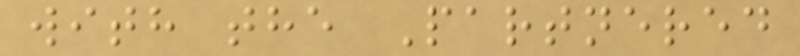with the Partnered
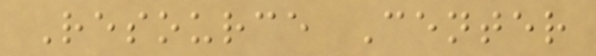Resource Center
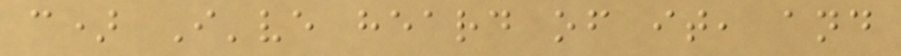c) I've heard of it, and
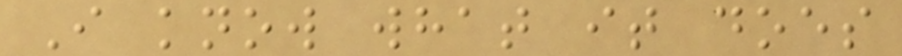I know what it does
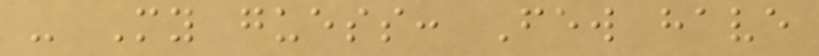- My guess: Few have
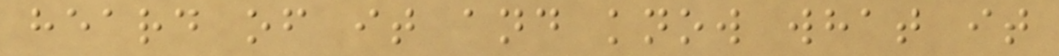heard of it and know what it
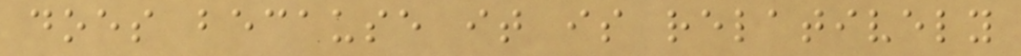does because it is relatively
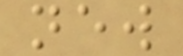new
